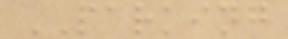PARKING
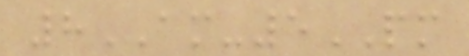8AM-5PM
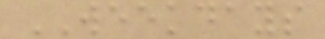WEEKDAYS
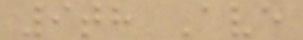9th Ave
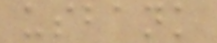usbank
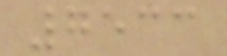7533
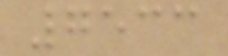7533
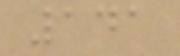141
